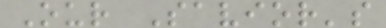Our Savior's
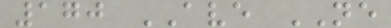170 AVE NE
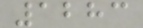1283
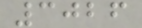3026
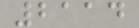2114
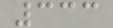333
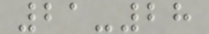21-28
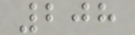208
